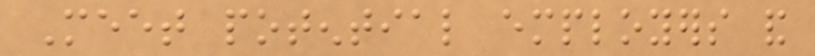Meet potential employers and
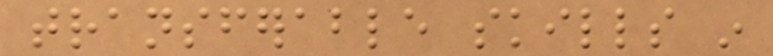transferable skills in
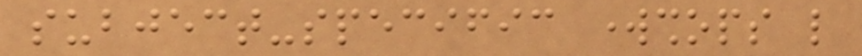subject-specific workshops like
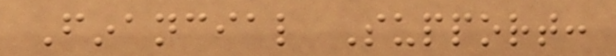Financial Support:
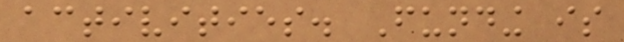activities. Funding is
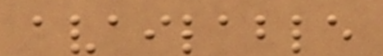available
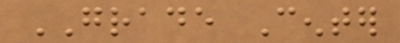GRADE Center
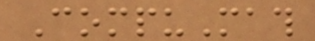CompuMath
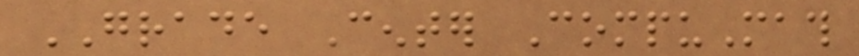GRADE Center CompuMath
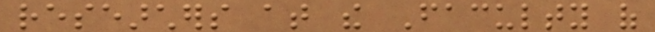researchers at the Faculty of
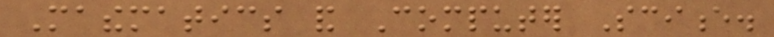Mathematics and Computer Science.
